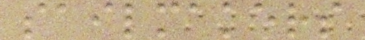sailmakers
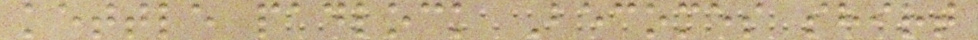kettle padlock Becomes shirt
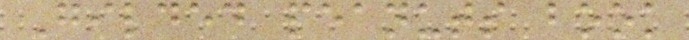Gilded peanuts book
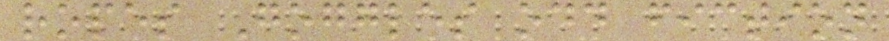ropes Goggles odd fiction
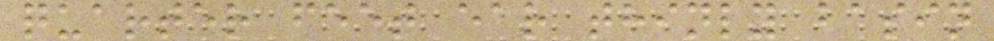quarter feet ear thinly basin
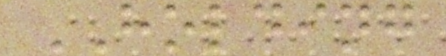HOLDING
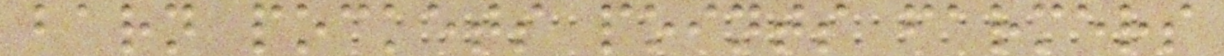barn pockets points farmers
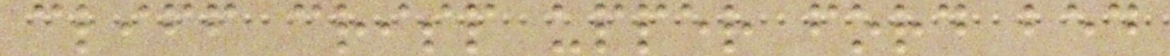cliff crisp upper ford bed
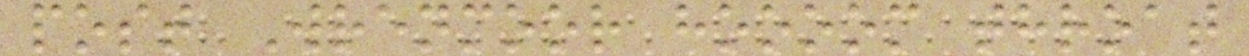post Wrenmoor hoooom throat
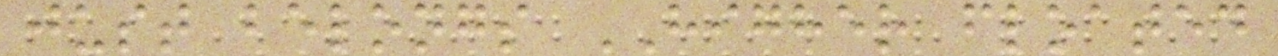just belongs HIGHER floated
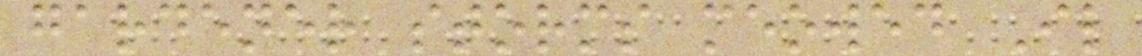gardener storms meowed Il
